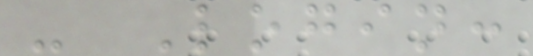- Login:
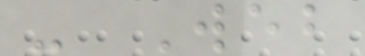- Web
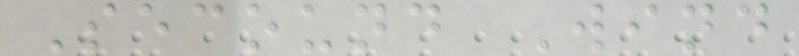Secound Wind
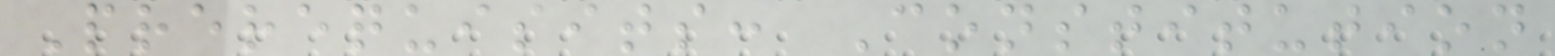Prerequisits: Constitution
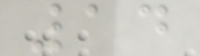14
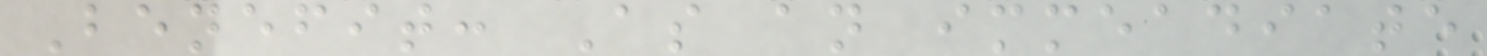Benefit: As an immeadiate
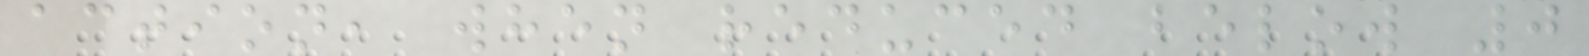action, when reduced below 0
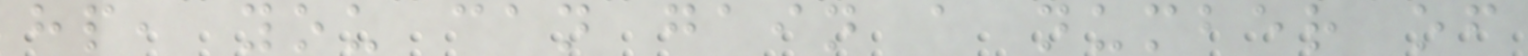hp, you can gain a number of
